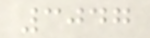3047
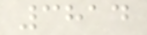3814
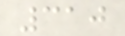310
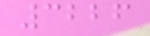3226
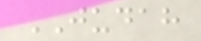JUDAH
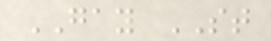GAY ST
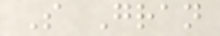S Gran
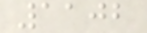1102
